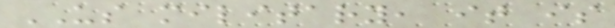US military, it is
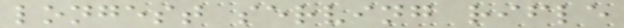longest serving rifle
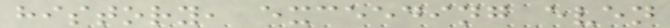history, exceeding even
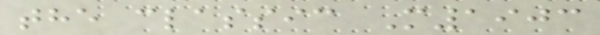the classic M1903
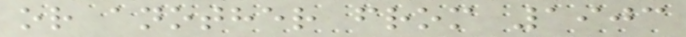or another from 1903
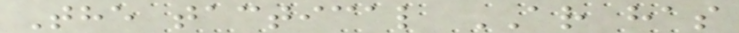The tactical AR has
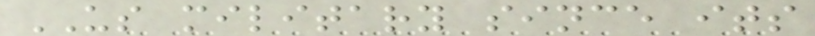US military since its
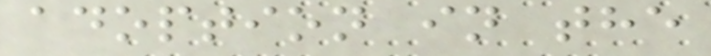adoption in the
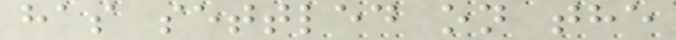has settled on the
